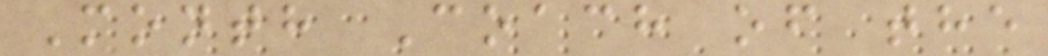Month Coach of the
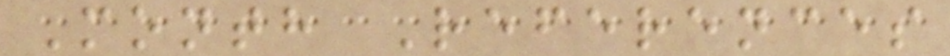Month References
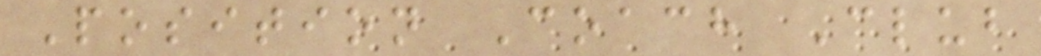Position Coach Club
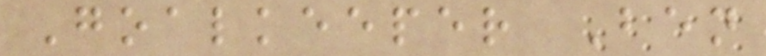Goalkeeper Ben
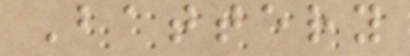Battery
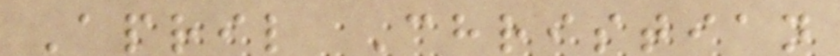April Christian
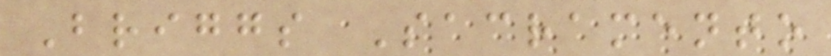Briggs Sacramento
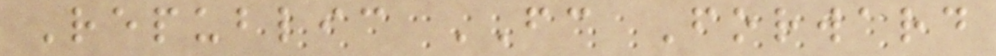Republic FC Forward
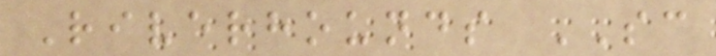Riverhounds SC
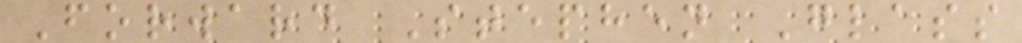Forward Stephen Glass
